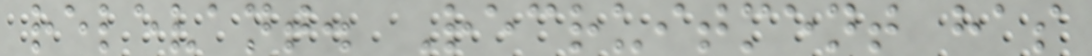relevant. Recruitment has
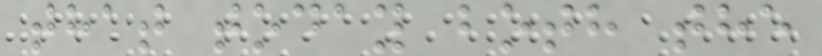that today both the
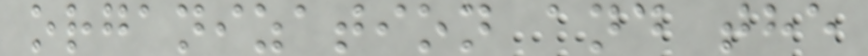organization and the
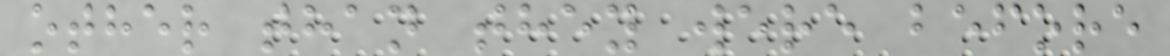other than they were before
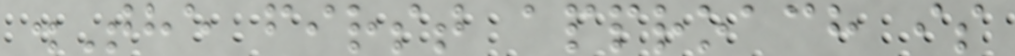.The first approach is
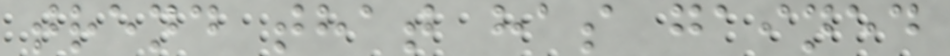trend that has gained
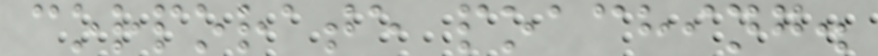corporate poaching.
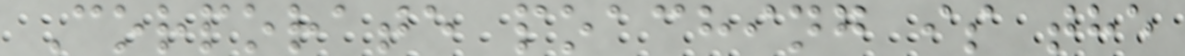Corporate poaching is the
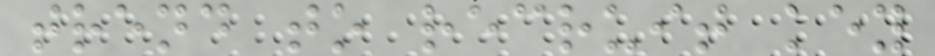trend to recruit key
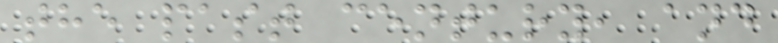the past century, and
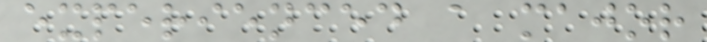experienced a major
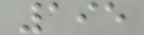195
